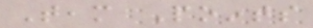Team Points
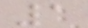1
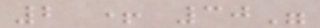2 + 30"
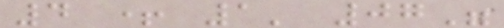4 + 1' 07"
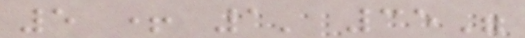5 + 1' 35"
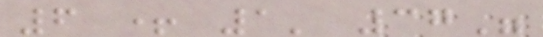6 + 1' 37"
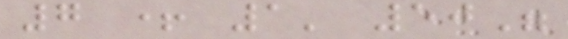7 + 1' 50"
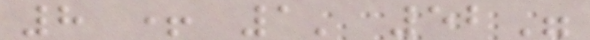8 + 1' 52"
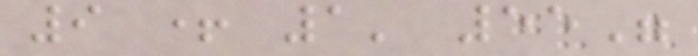9 + 1' 55"
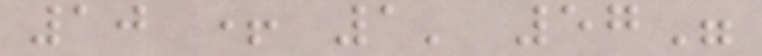10 + 1' 57"
